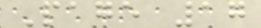Page 17
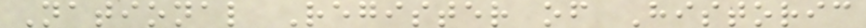National Register of Historic
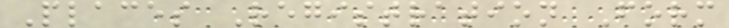Places Registration Form
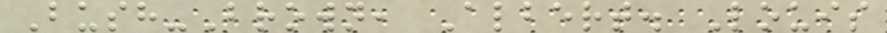Bush-Brown, Albert. Louis
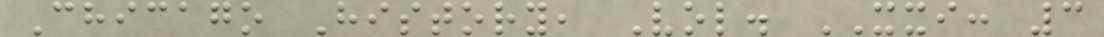Chicago History, Vol. XXI: 3
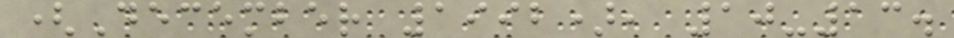(December 1992), 10-13.
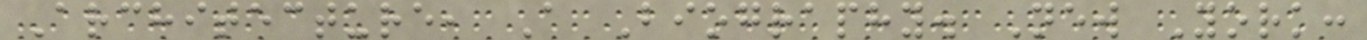Architecture, A Biography. New York:
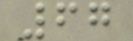67
